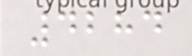4284
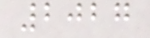2027
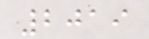2019
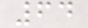64
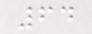64
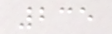235
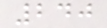240
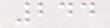244
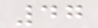47
